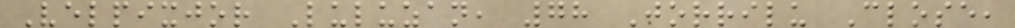Velpixjor Luluzan, 78 Jorrilu Close,
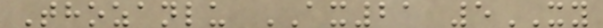Thozanlu AX21 5XY
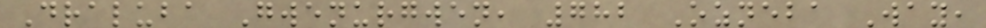Draluba Gwenurgwen, 782 Ozneba Way,
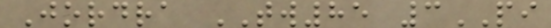Jordra TW85 3PI
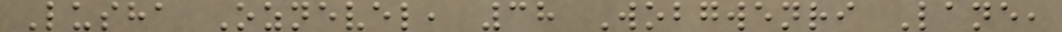Lusha Oznevel, 38 Wobgwenri Lane,
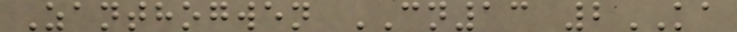Zanthogwen CN13 2KA
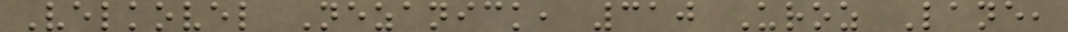Velkovel Nezanick, 310 Uroz Lane,
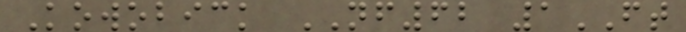Kowobick NF62 1FT
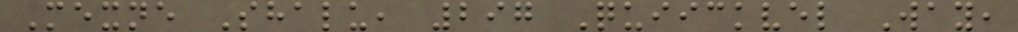Mexne Shalu, 297 Quiickvel Way,
